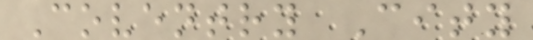Coventry City
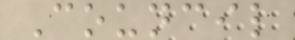Council
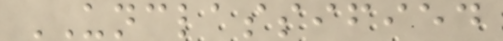UNCLASSIFIED
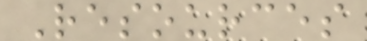Resources
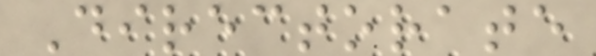Directorate
